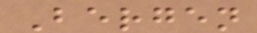Bergen
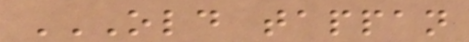OLD TAPPAN
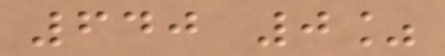640 0%
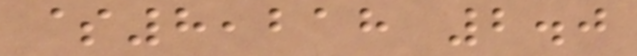$8,218 2.0
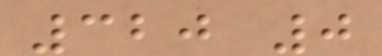320 0
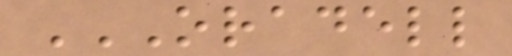ORADELL
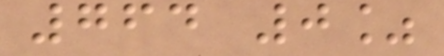764 0%
